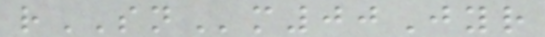rSNm00Jyr
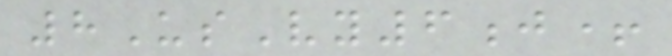8UsVy6j+
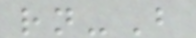rn-B
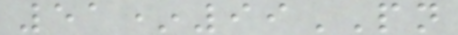51*99PN
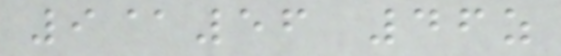9@56 46z
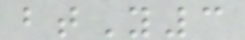btY3
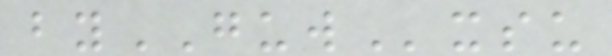byGUWxsu
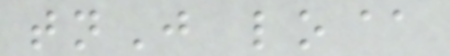tnJ lo@
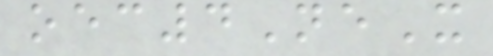oec4NeX
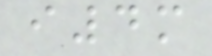i4m
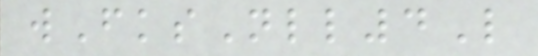wFksNll4L
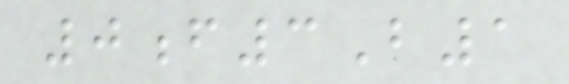0f3B1
